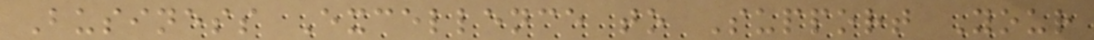Business Excellence to Support Your
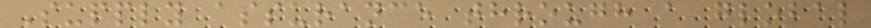Supply assurance through a global
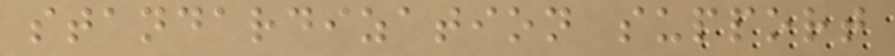standardization support
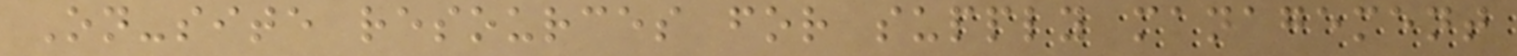On-site resources for supply management
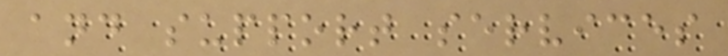and support services
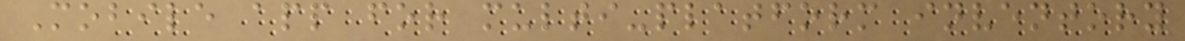Mobile app for multi-platform inventory
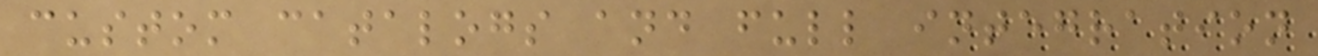custom catalogs and full integration
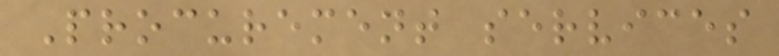Procurement services
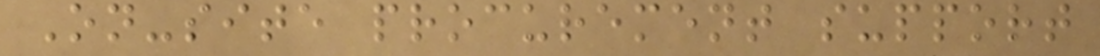On-site procurement support
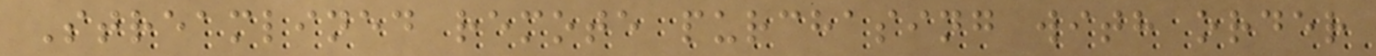Streamlined remote purchasing with order
